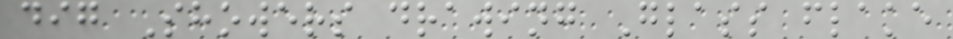dig Showers drawing Glass flake
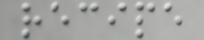recipe
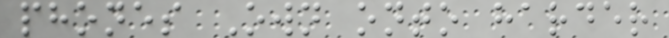phones Own onto harder
